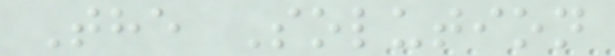The Solution
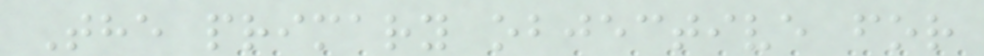The primary objective for
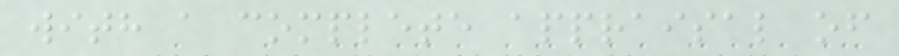with a complete appraisal of
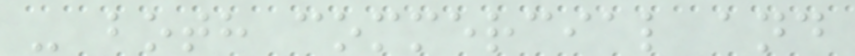- both commercial and
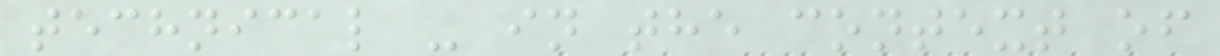technical - in the context of
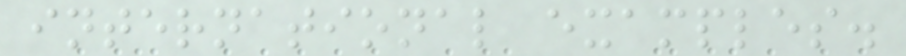international examples.
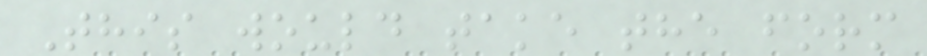This would take the form
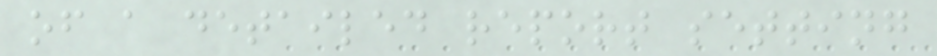of a detailed report setting
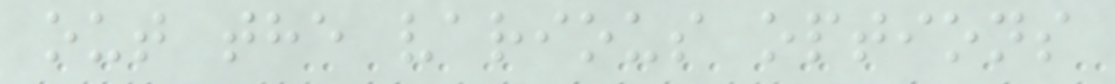out the various options
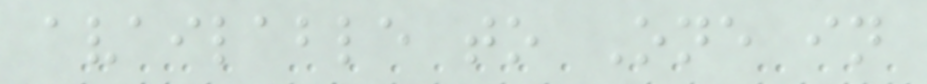available to One in
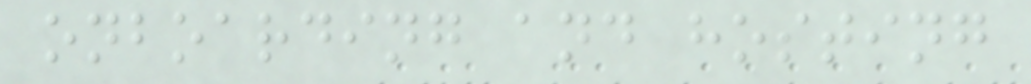onboarding and hosting
